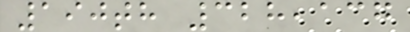190th 328,137
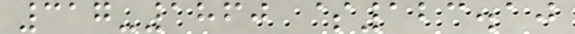317-1860 $123.10
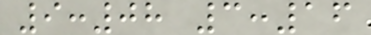9:08 3:16
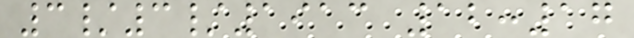3/3/1913 12:17
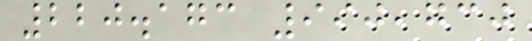220.173 990,730
